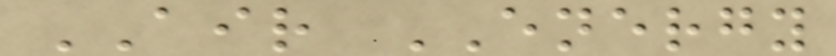AIR ENERGY
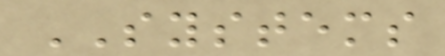SYSTEMS
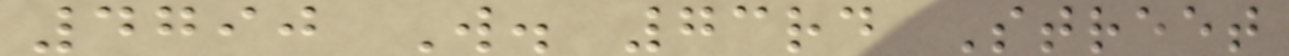4790 W. 73rd Street
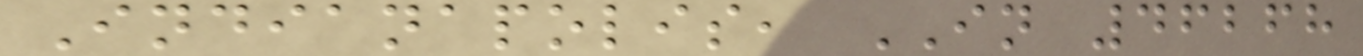Indianapolis, IN 46268
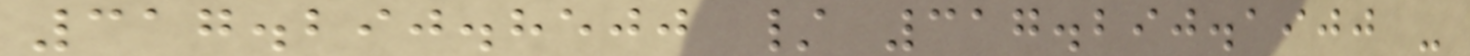317.290.8500 / 317.290.1900 -
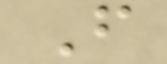F
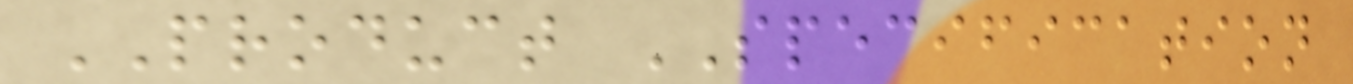PRODUCT SPECIFICATION
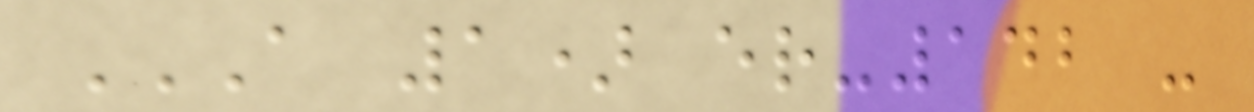A 1) ER-142 -
